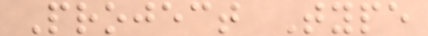Project Type
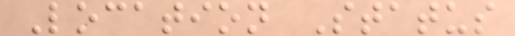Location Status
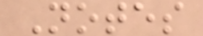Notes
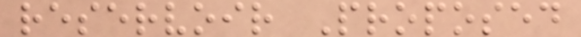reservoir Proposed
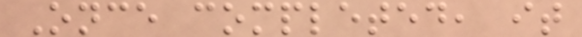Once completed, it
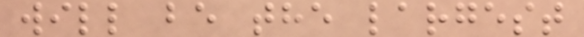will be the largest
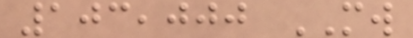103,000 MW
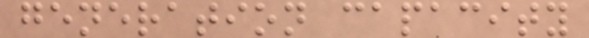generation capacity
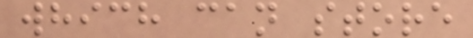which can store
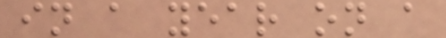in a year on a
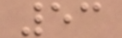53
